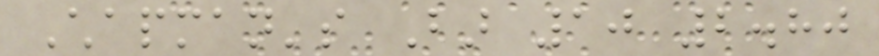Chapman's Bar 10 2.80
